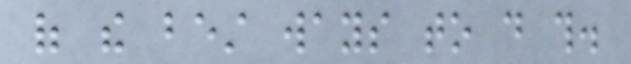of the best ways to do this.
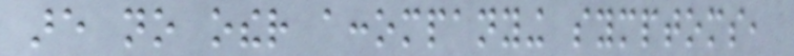are no other accompanying symptoms,
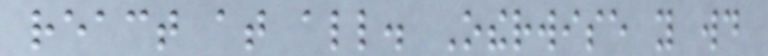react at all. Otherwise you would
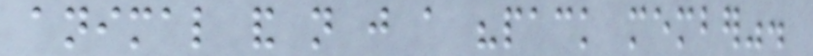animal and not just a "pack member".
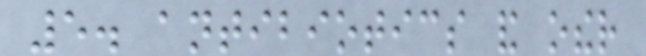5. antibiotics and other
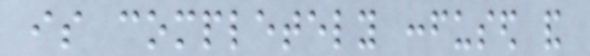is completely confused and
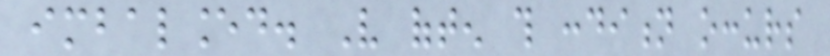imbalanced. Very often this condition occurs
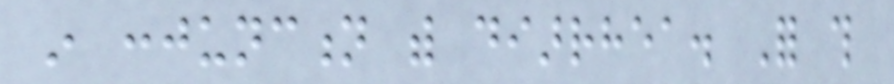in conjunction with diarrhea. For this
